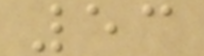53
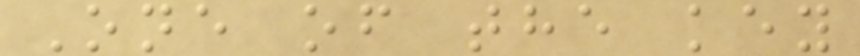One of the key
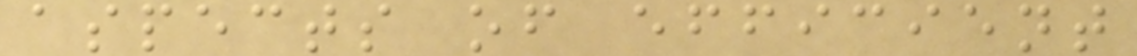aspects of efficient
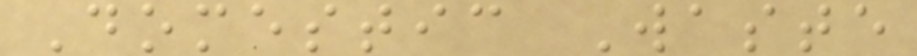Domestic Waste
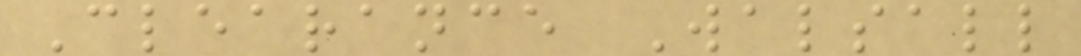Clearance Walsall
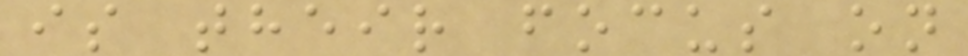is their focus on
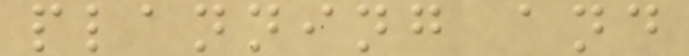planning and
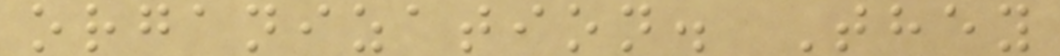organization. They
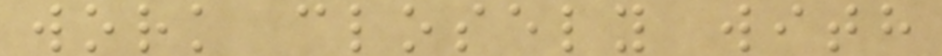work closely with
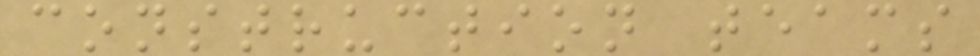construction teams
